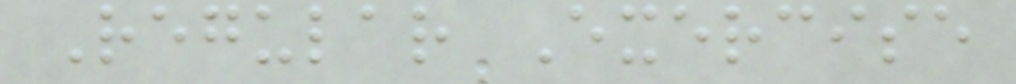Regular Exercise
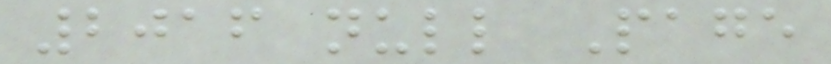2016 null Page
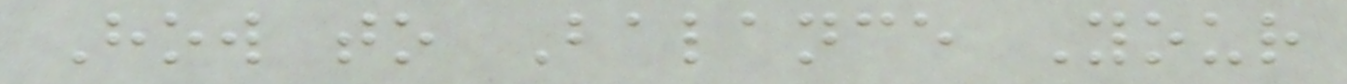How to Balance Your
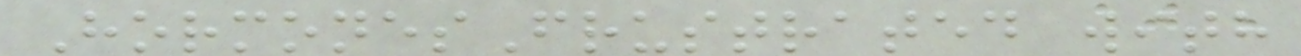HormonesFrustrated with
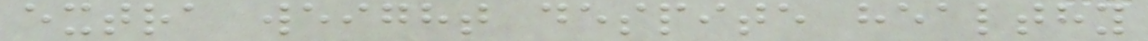extra weight despite healthy
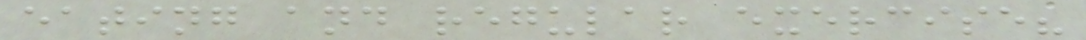eating and regular exercise?
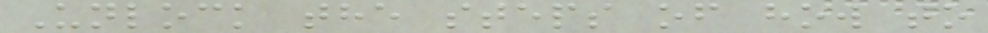Unlock the steps of how to
